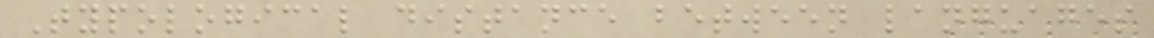Typological distance between languages
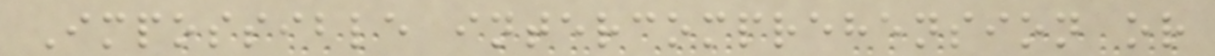Impossible intercomprehension or
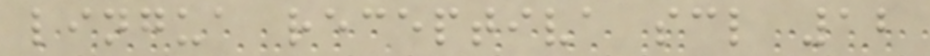lingua receptiva scl 12
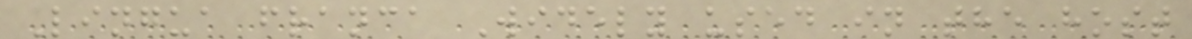Lingua franca Widely used in the host
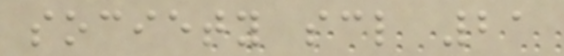society scl 21
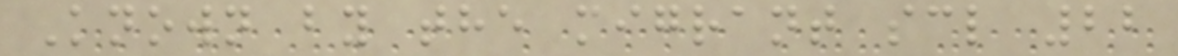Known by the migrant scl 22
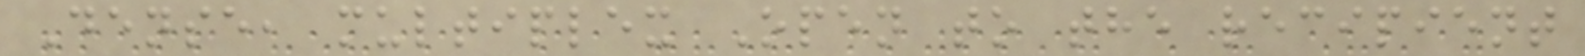Dense, multiplex Open to the recipient
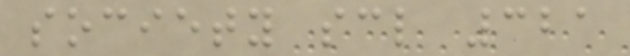society scl 321
